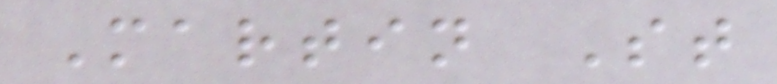Martin St
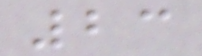23
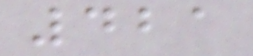421
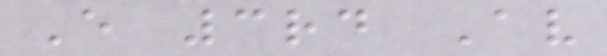E 3rd Av
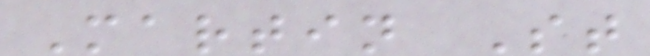Martin St
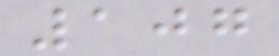107
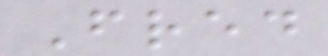Fred
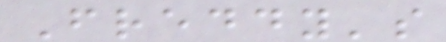Freddy's
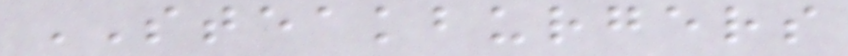STEAKBURGERS
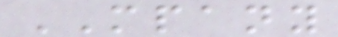MPANY
